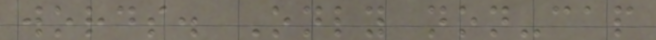words. Only non-cap
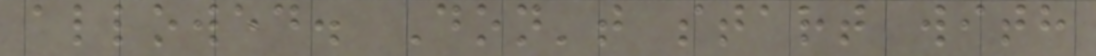allowed. Don't start with
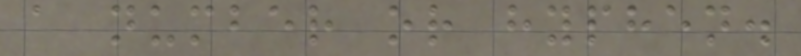a number or hyphen.
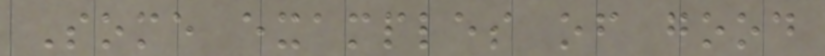Some examples of good
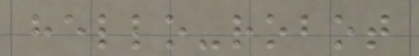hello-robot
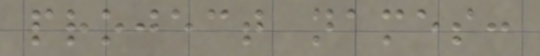project names:
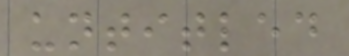untitled
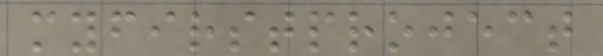myfirstproject
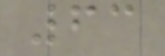63
